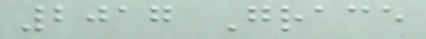2017 Grace
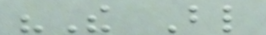"The Blind
